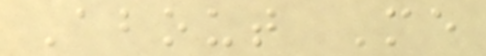About Me
